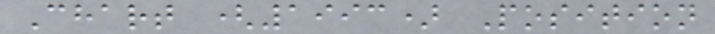Chart (1993) Position
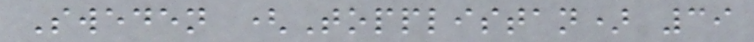Sweden (Topplistan) 39
